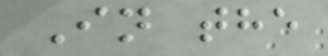In the
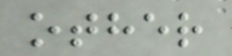other
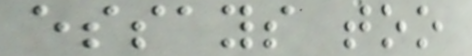essays too
